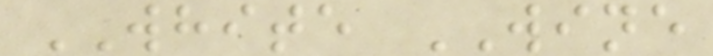WHITE WINE
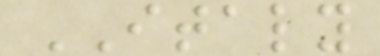ITALY
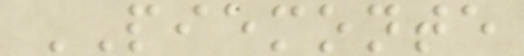PIEMONTE
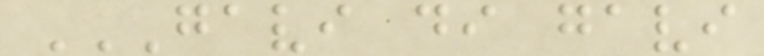GAVI DI GAVI
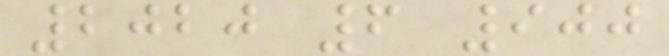2020 6 900
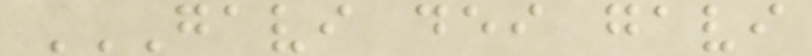GAVI DEI GAVI
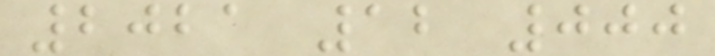2021 12 000
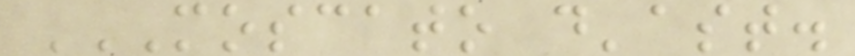MOSCATO D'AST.
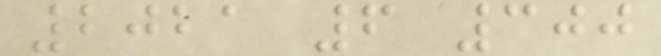2021 6 300
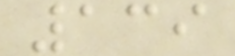139
